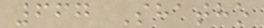667 Shatho
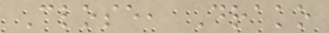Close, Drako
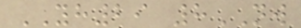YH29 8NW
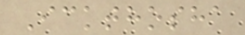Ickthosha
